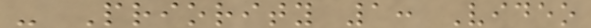- Priority 1: Video
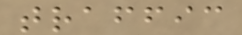traffic
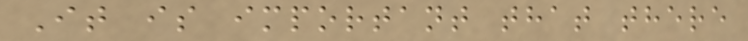It is important that there
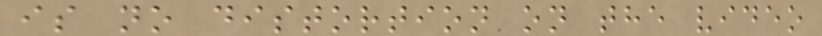is no distortion on the video
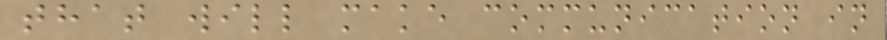that will make communication in
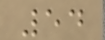54
